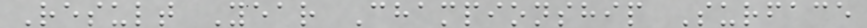Result Year Championship Surface
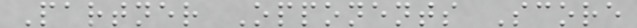Partner Opponents Score
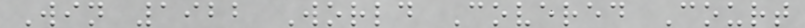Win 1922 World Covered Court
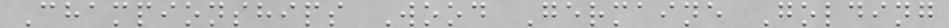Championships Wood Germaine Golding
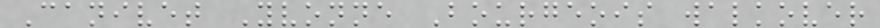Canivet Yvonne Bourgeois walkover
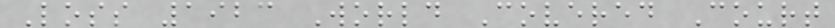Loss 1923 World Covered Court
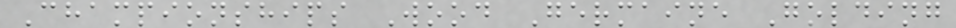Championships Wood Germaine Golding
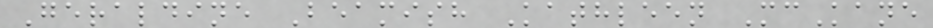Geraldine Beamish Kathleen McKane
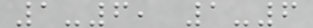1-6, 1-6
